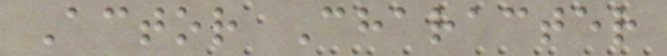Actor Character
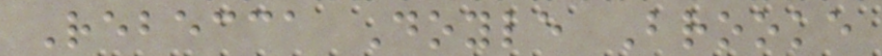Rebecca Doyle Brooke
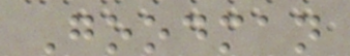Goodman
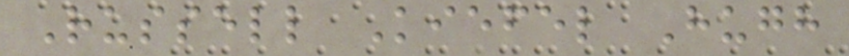Russell Kiefel Hugh
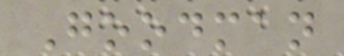Goodman
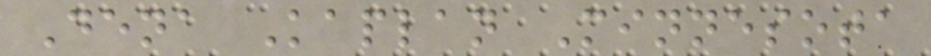Dena Kaplan Minnesota
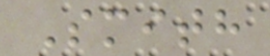Smith
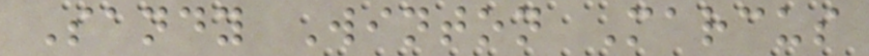Sandy Winton Marcus
